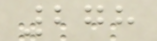278
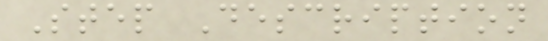Step Description
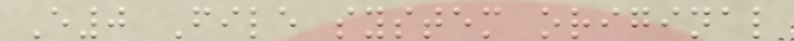E0 File system original
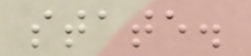state.
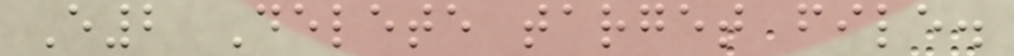E2 Delete target file.
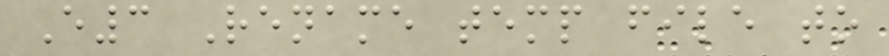E3 Rename temp file to
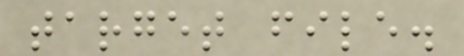target file.
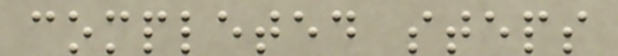completed steps
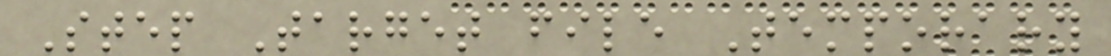Step Target file Temporary
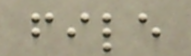file
